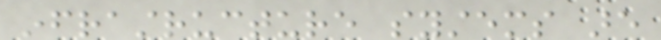infrastructure systems are
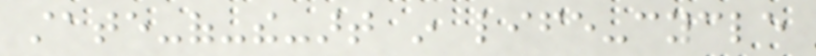state-of-the-art in life-cycle
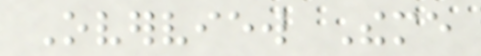Overview Theme
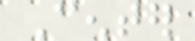Center
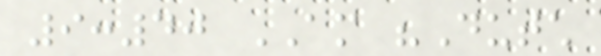9:40 AM "Dutch
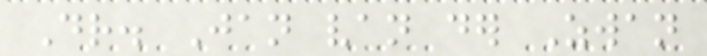Dr. Jan van der Zwan
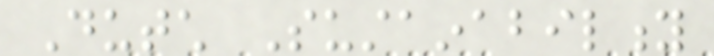Dutch Sustainability
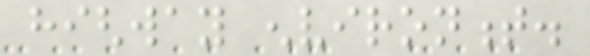highway environment.
